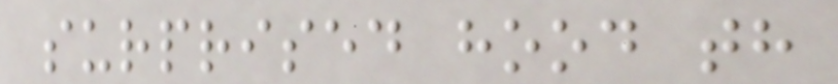surprised hood th
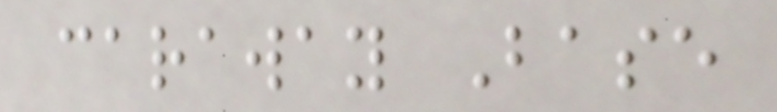caraway Base
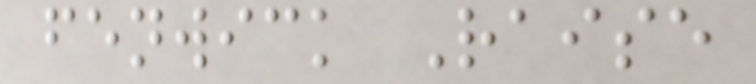fenwick Raise
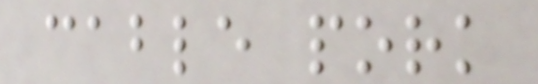cable pork
